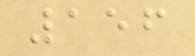156
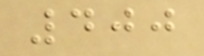400
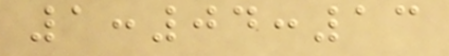1:04:13
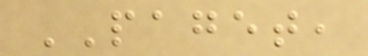PAGET,
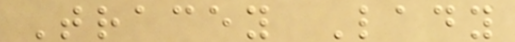Tracey Lady
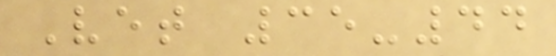Vet 35-44
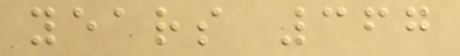years 367
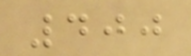400
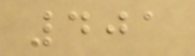401
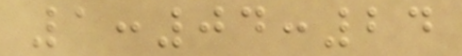1:04:24
